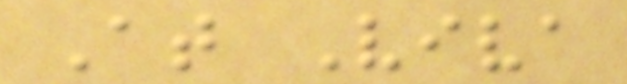At Viva
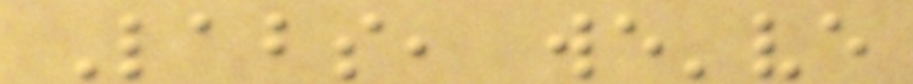Labs, we've
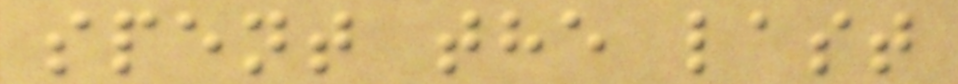spent the last
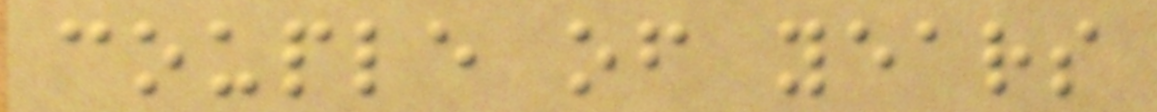couple of years
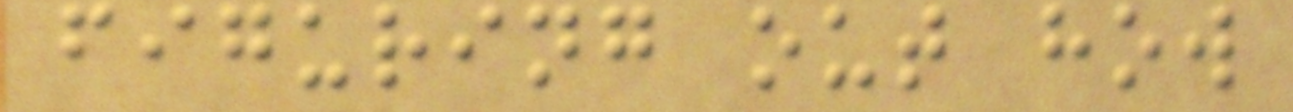figuring out how
